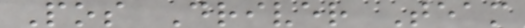Pos Driver Team
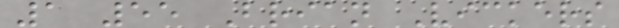1 55 Brian Vickers
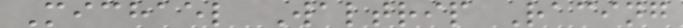Michael Waltrip Racing
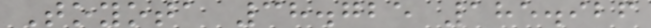Toyota 38.725 185.926
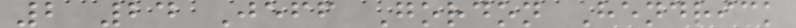2 24 Jeff Gordon Hendrick
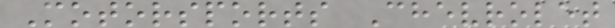Motorsports Chevrolet
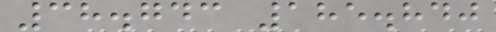38.743 185.840
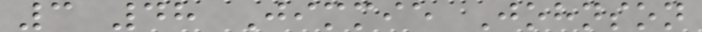3 48 Jimmie Johnson
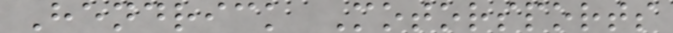Hendrick Motorsports
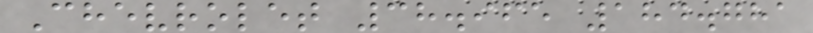Chevrolet 38.965 184.781
